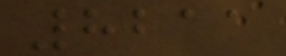8211
